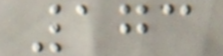173
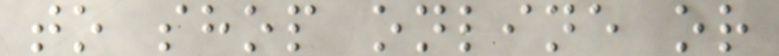to shop online or
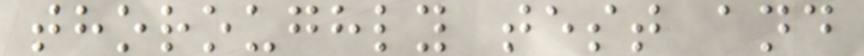thoroughly test and
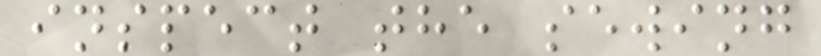inspect the sewing
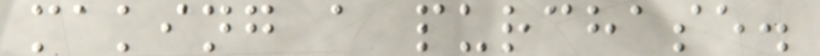making a purchase.
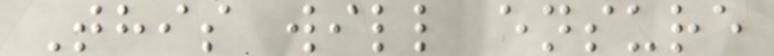This will ensure
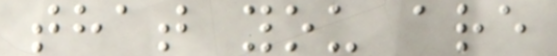that you are
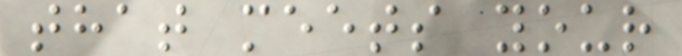that meets your
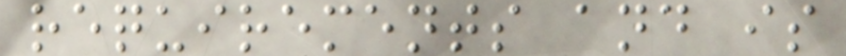requirements and is
